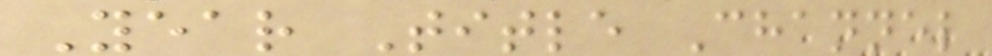Year Title Channel
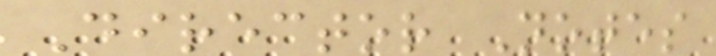Director Notes
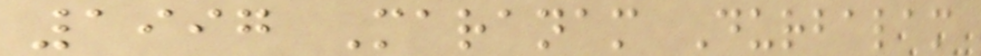1997 Maranam Durbalam
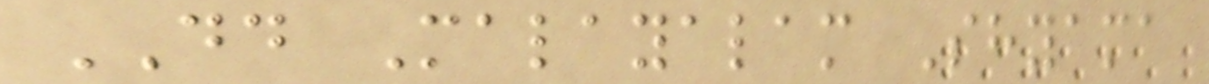DD Malayalam Shyama
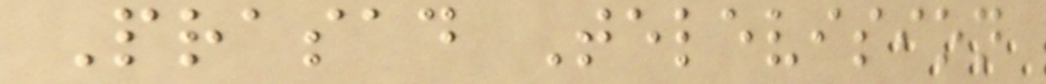Prasad Television
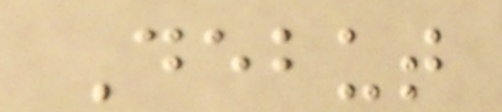Debut
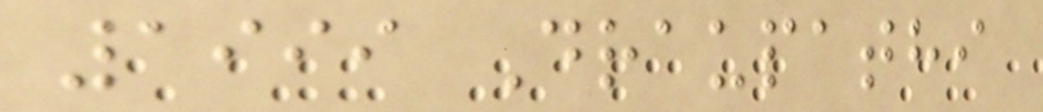1999 Draupathi
